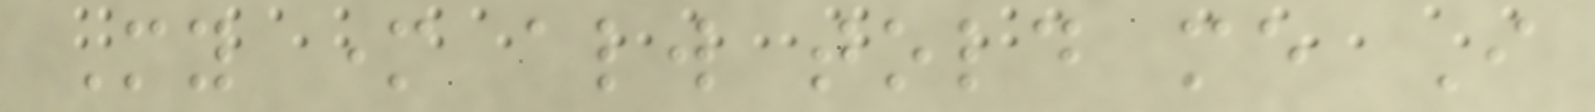My mother always told me I
